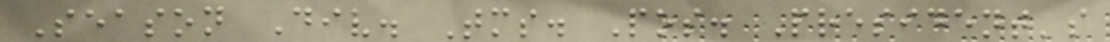Season Div. Tms. Pos. President's
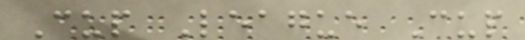Cup League Cup
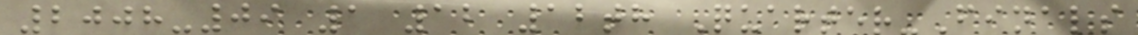2008-09 1 12 12th Quarter-Finals
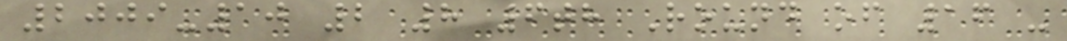2009-10 2 8 6th Round of 16 -
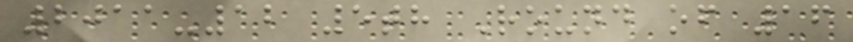2011-12 5th Round of 16
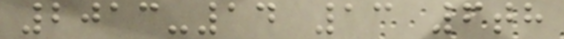2013-14 13 6th
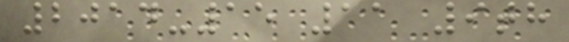2014-15 11 9th
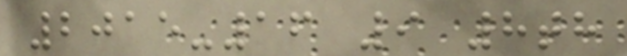2015-16 9 8th
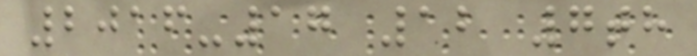2016-17 12 7th
